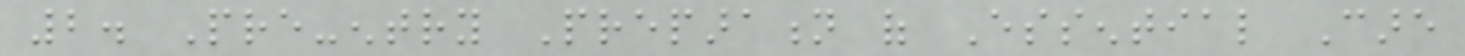2. Pre-entry Preparation of Essential Care
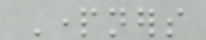Partners
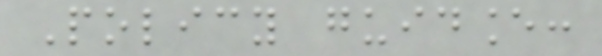Policy guidance:
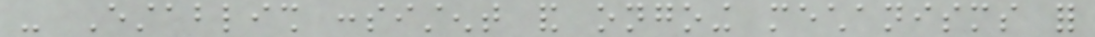- Establish consistent and ongoing mechanisms for
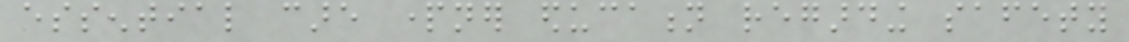essential care partner education regarding safety
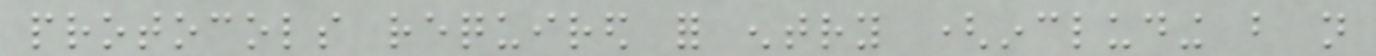protocols required for entry (including but not
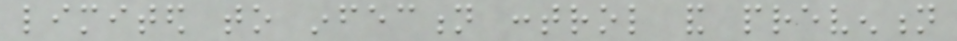limited to infection control and prevention
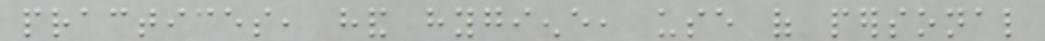practices, hand hygiene, use of personal
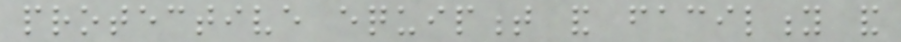protective equipment and facility and
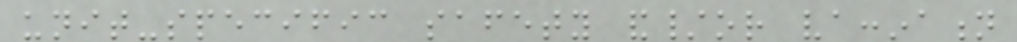unit-specific safety and/or vaccination
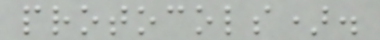protocols).
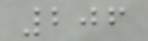206
